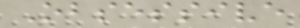Obsessive
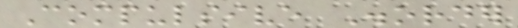Compulsive Disorder
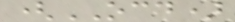(OCD)
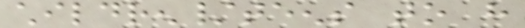children/teens to have
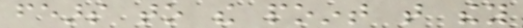fears to the point that they
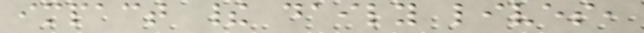impact their daily lives,
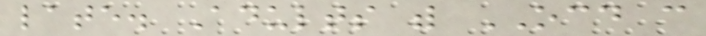late. Adults with OCD can
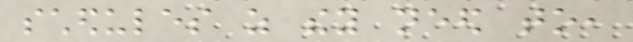schedules as they need to,
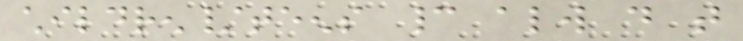children/teens cannot always do that
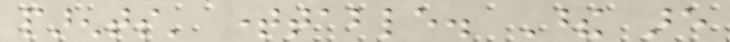parents' timetable. These are
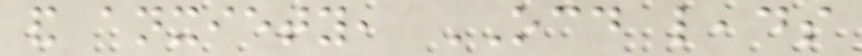and anxiety, OCD leads
